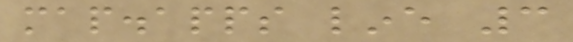map.apps line 3
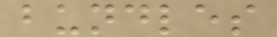bundles
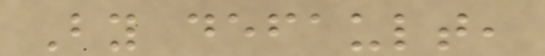By default,
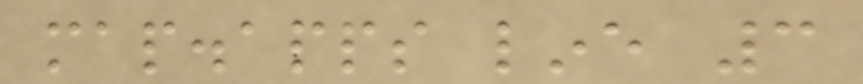map.apps line 3
